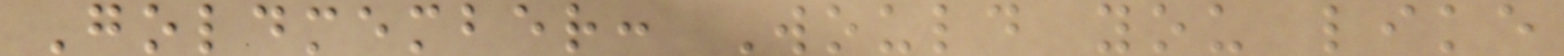Goldmember: Would you like
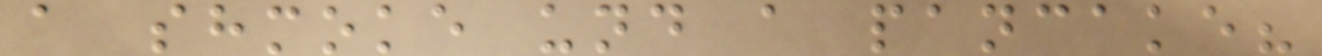a shmoke und a pancake?
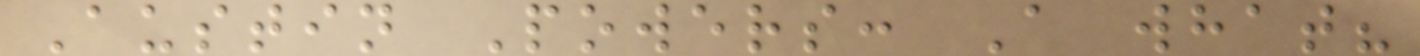Austin Powers: A what?
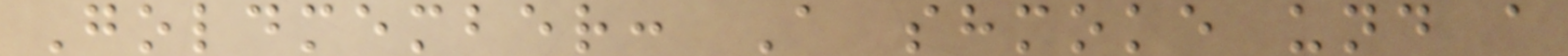Goldmember: A shmoke und a
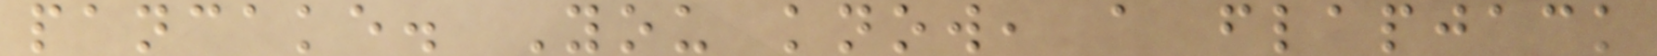pancake. You know, a flapjack
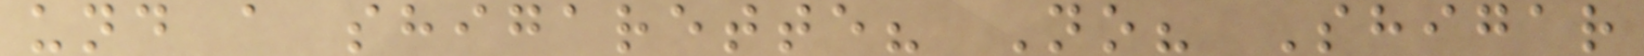und a shigarette? No? Shigar
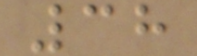38
